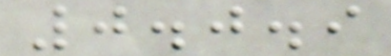0.0.9
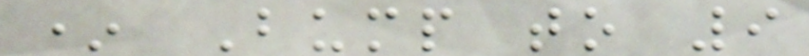* Bump to 9
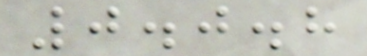0.0.8
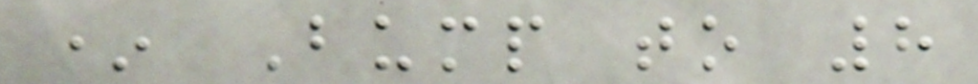* Bump to 8
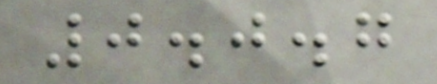0.0.7
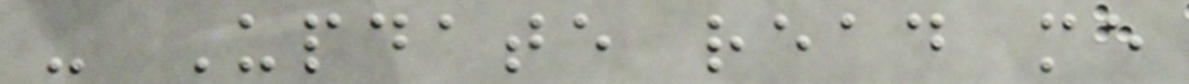- Update read me
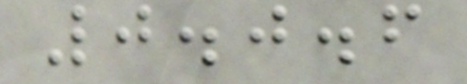0.0.6
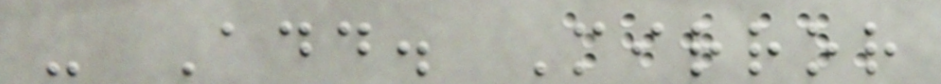- Add. Mirror
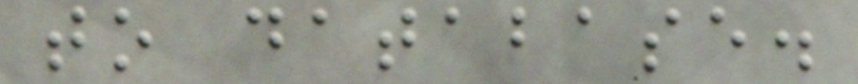to database.
